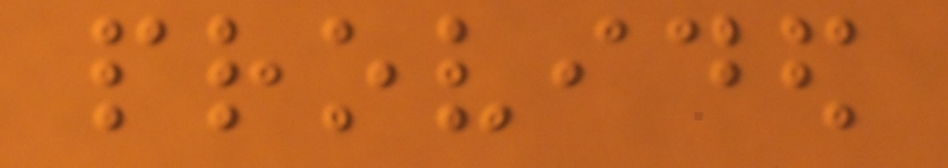provided
